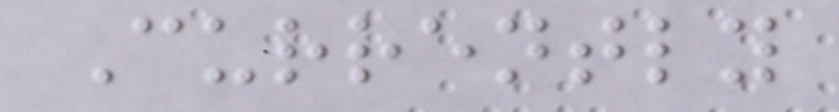Currently
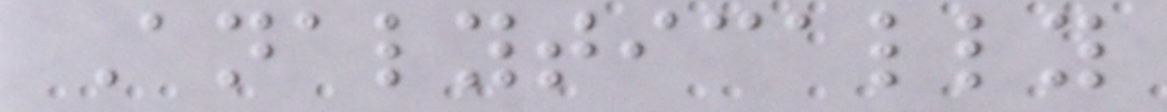Analytically
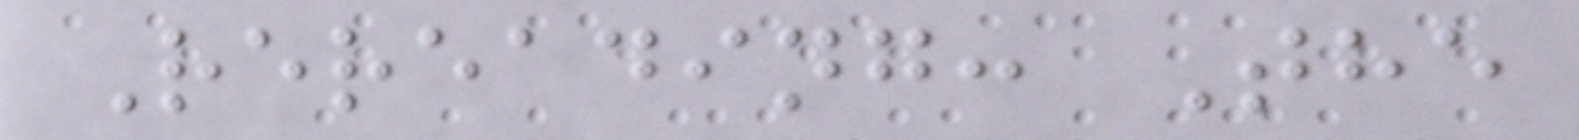Rereading: The
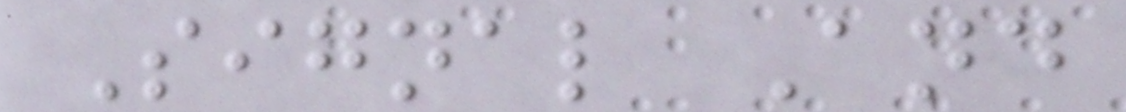Signal And
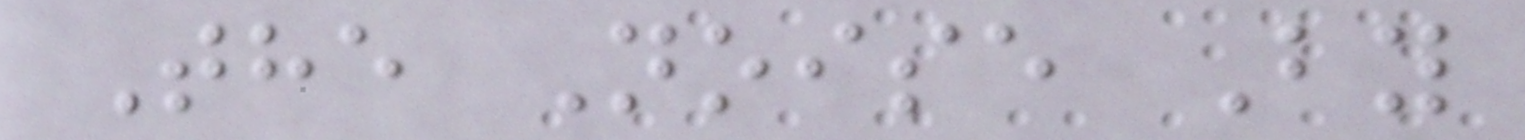The Noise By
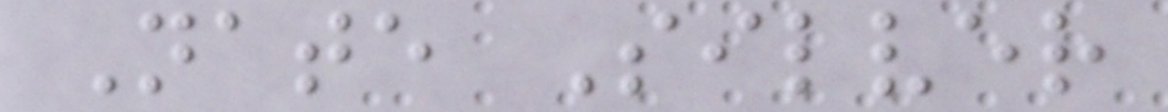Nate Silver
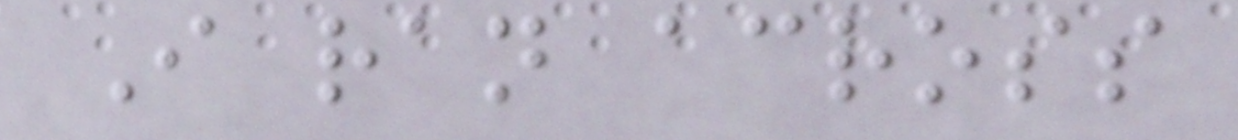I ran across
